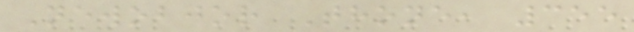Newobjor Thone, 355
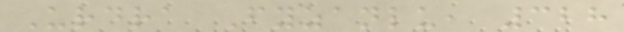Urdra Fyzanlu, 328
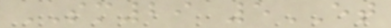SM29 5ET
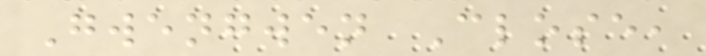Gwengwen Close,
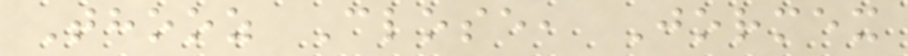Thooz Close, Jormex
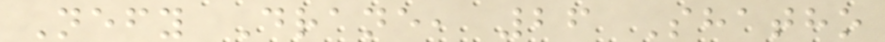Nefy Drane, 26 Shatho
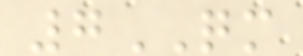7QM
